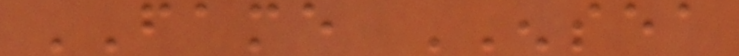FAME ENSEA
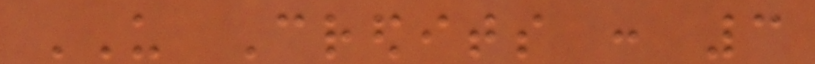US Credits : 3
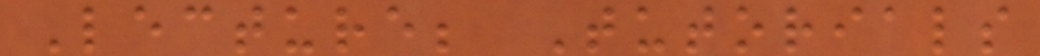Lecture; Tutorials
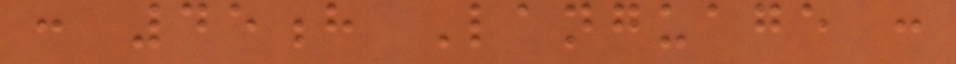: 45h Language :
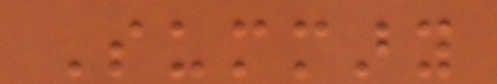Summary
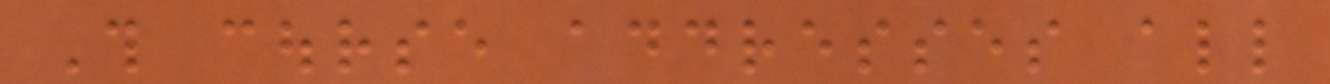This course addresses all
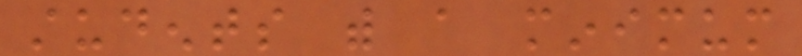students with a minimum
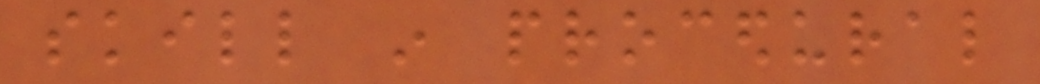skill in procedural
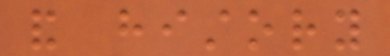and history
